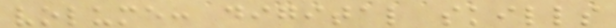volume: digital skills
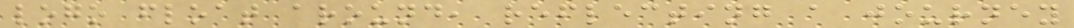logo float around, reflecting a journey
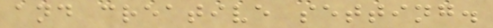and creative setting.
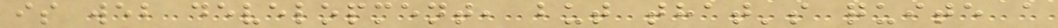is web development, but that's quite a
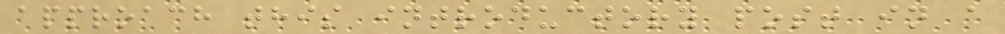approach this introductory post in a
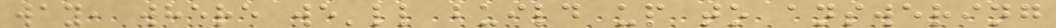way, where we'll build up to answering
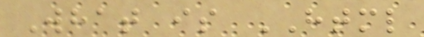What is HTML
